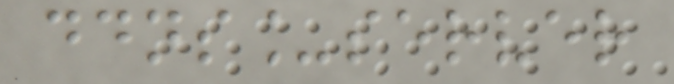ddns_server
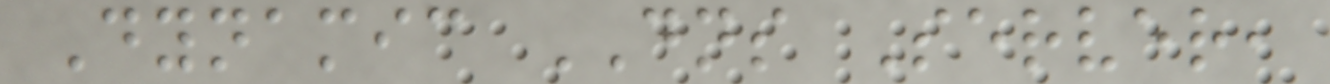Dynamic DNS Server,
